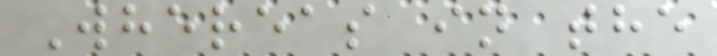Whereas in the
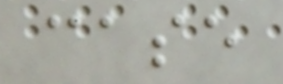case
